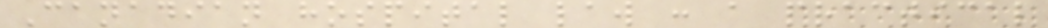Canadian hospital law : a practical
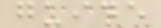guide
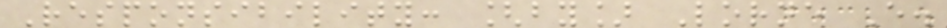Responsibility: [by] Lorne E.
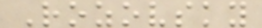Rozovsky
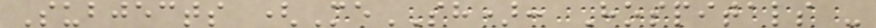Subjects (MeSH): Hospitals -
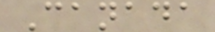Canada
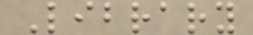Library
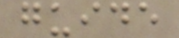guide
